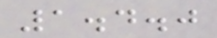1.4.0
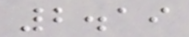2.19
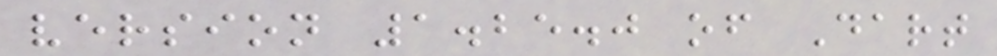version 1.25.0 of Dart
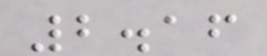2.16
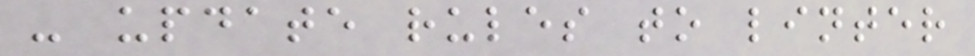- update rules to linter
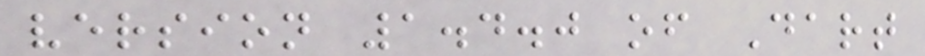version 1.4.0 of Dart
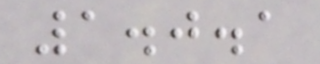1.0.1
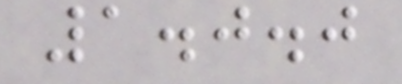1.0.0
